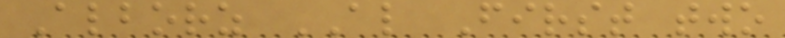Alborz AL First two
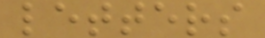letters
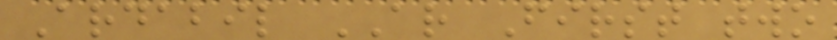Ardabil AR First two
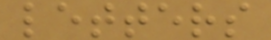letters
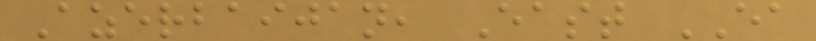Azerbaijan, East EA
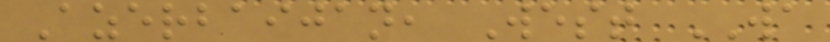Azerbaijan, West WA
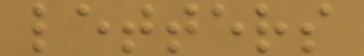letters
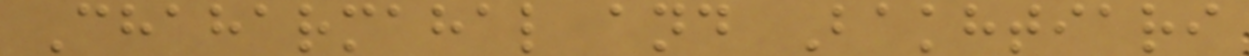Chaharmahal and Bakhtiari
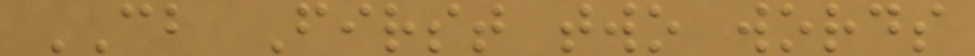CB First two words
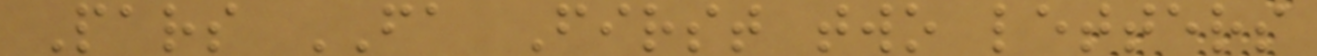Pars FA First two letters
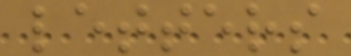letters
